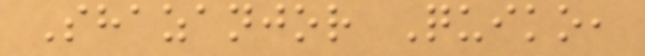Shazanjor Quiko,
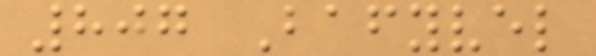807 Bafyvel
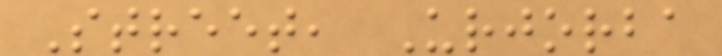Street, Urjorba
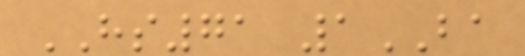HS71 1BA
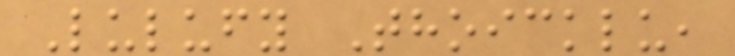Lulufy Thoicklu,
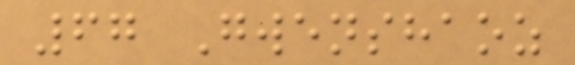67 Gwenshaoz
